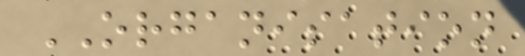ORGANISATION
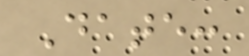Date:
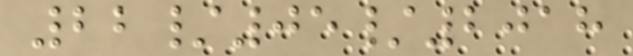22/05/2018
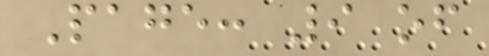Page: 9 of
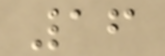16
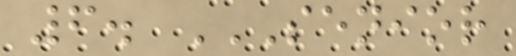6. SENIOR
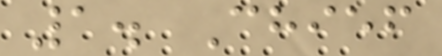1. Chief
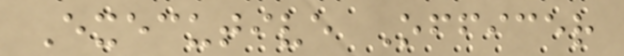Executive Officer
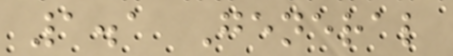1.1 General
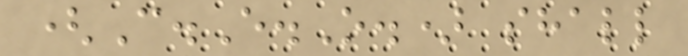(C.E.O.) shall
